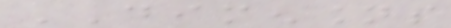DIMENSIONS
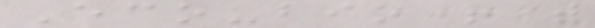Eco-bio+ with
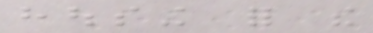housing for the
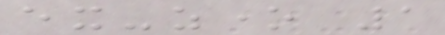ex-zone 1
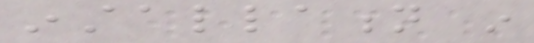installation in
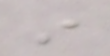in
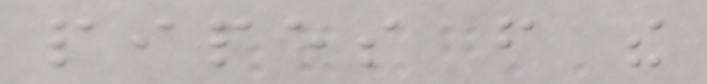pipes from the
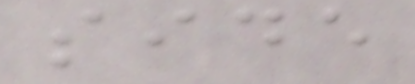side
